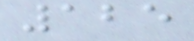125
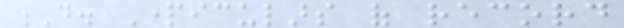D. Particulars of record
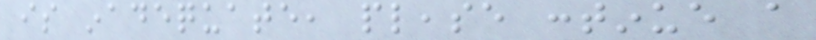is inadequate, please continue a
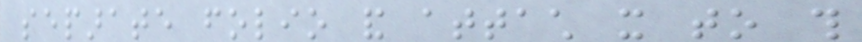separate folio and attach it to this
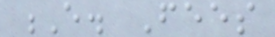E. Fees
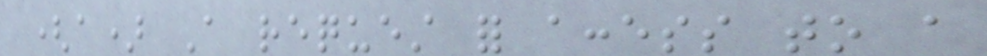(a) A request for access to a
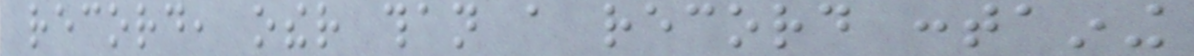record, other than a record containing
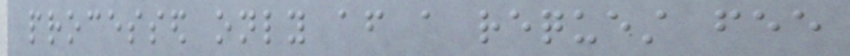processed only after a request fee
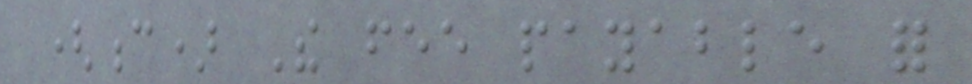(c) The fee payable for
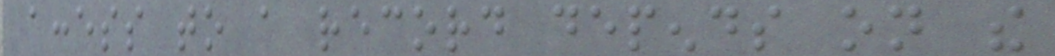access to a record depends on the
